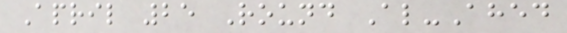April 25 Round Al-Ahed
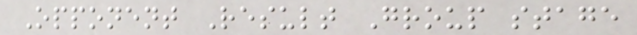Opponent Result Group stage
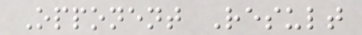Opponent Result
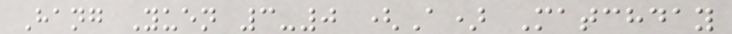Hang Yuen 3-0 (A) Matchday
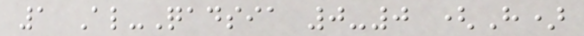1 Al-Qadsia 0-0 (H)
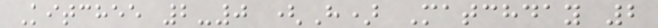Kitchee 2-0 (H) Matchday 2
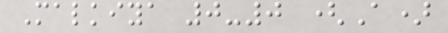Malkiya 0-0 (A)
